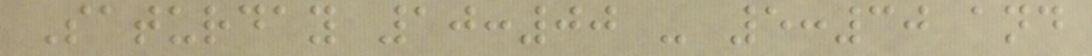Saturday 10:00 - 5:30 and
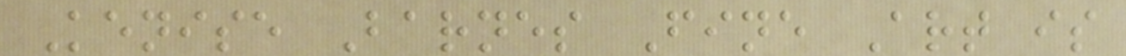Kenise Barnes Fine Art is
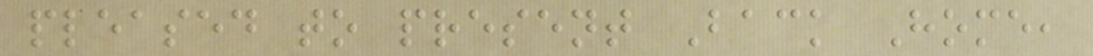pleased to present Back Home,
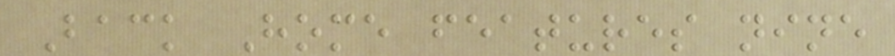Back Home features nine
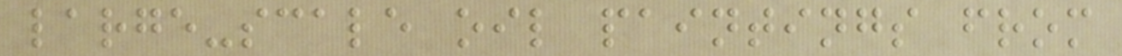large-scale oil paintings from
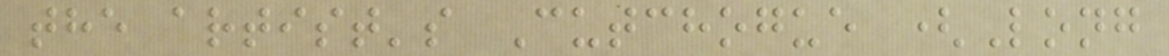the artist's Cutchogue (Long
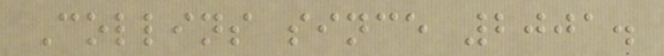Collins since 2001.
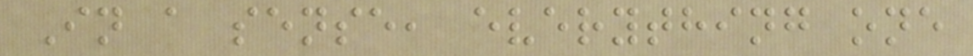In a sense, everything one
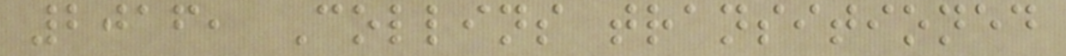2016, Collins transitioned
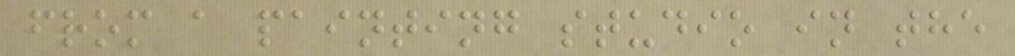from a painting studio in the
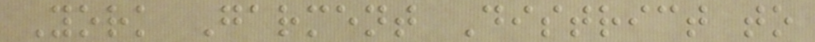York Garment District to
